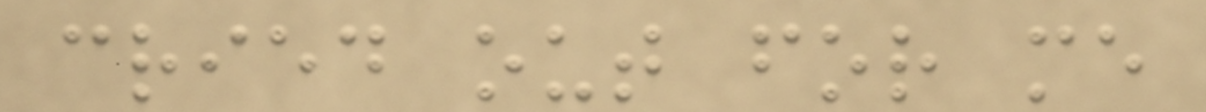cried out for me
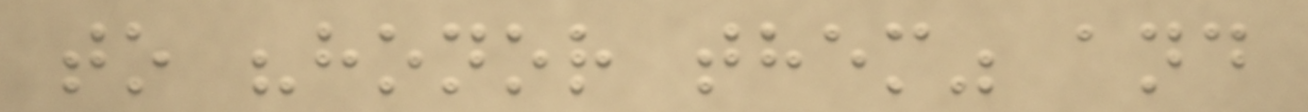to "honor them" and
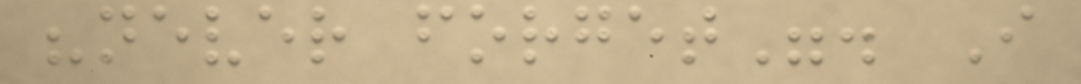"never forget". I
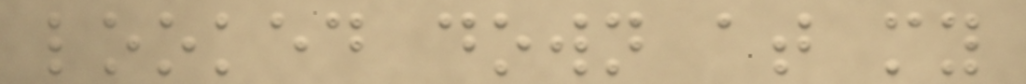looked down at my
